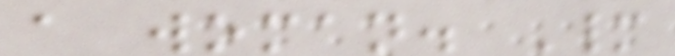a woman. Many
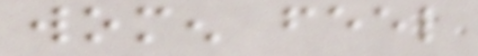women feel
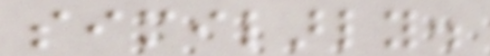similarly.
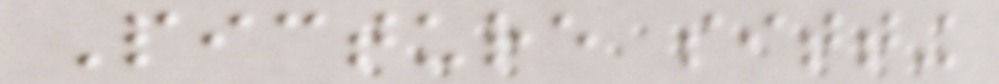Picture sitting
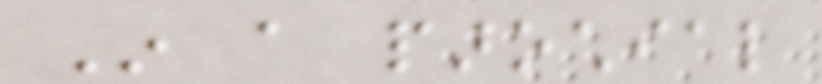In a parochial
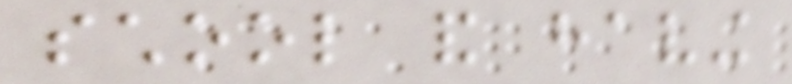school and having
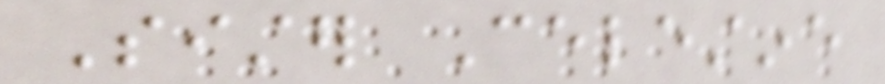Sister Celestine
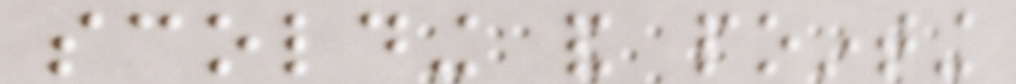scolding and pointing
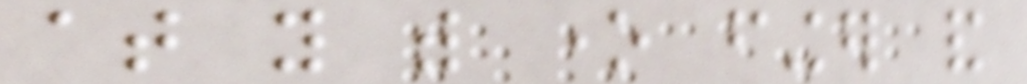at you with one finger and
